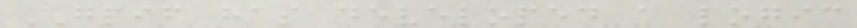GPIF has developed a logic
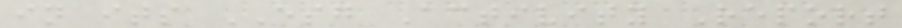in its ESG Activity Report
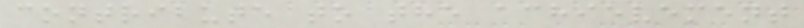contribute to the achievement
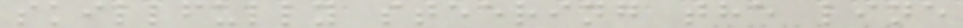skillfully steering the line
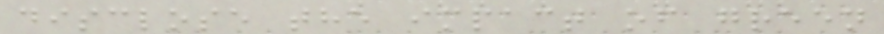disclose the impact of green
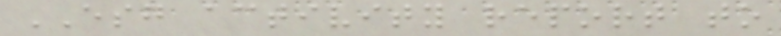ESG activity report to
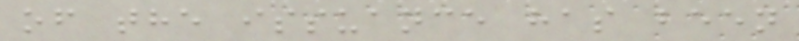of the issuance has been
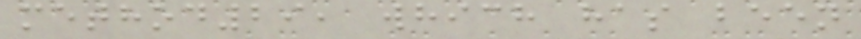method29, which has been
